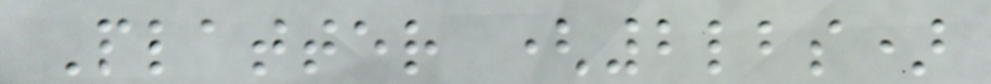Platter (2lbs)
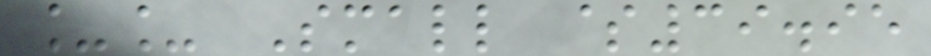__ Small $39.95
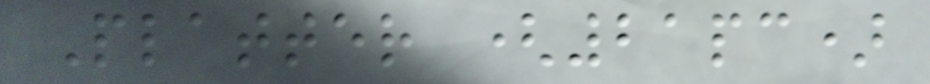Platter (21pc)
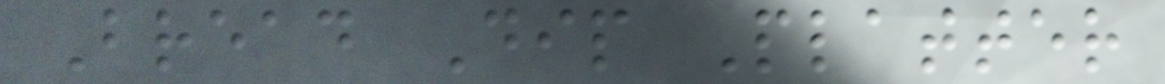Bread Dip Platter
